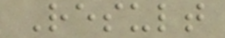Result
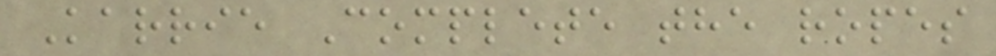Karrie Complete the ropes
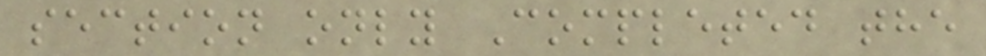section only Completed the
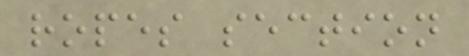ropes section
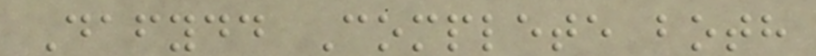Dafydd Complete both
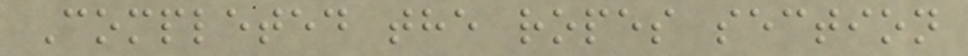Completed the ropes section
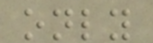only
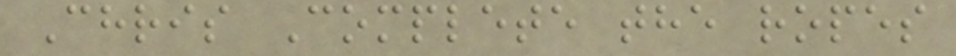Chris Complete the ropes
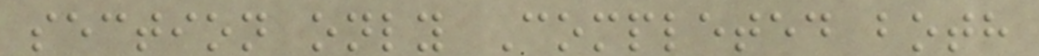section only Completed both
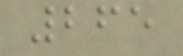265
